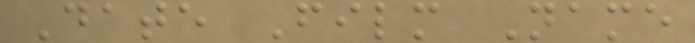Date Film Name
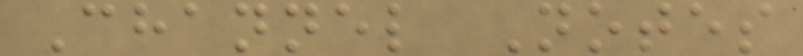Channel Notes
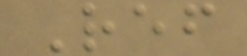Ref
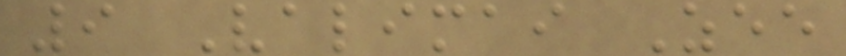9 Valimai Zee
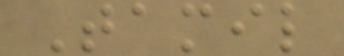Tamil
